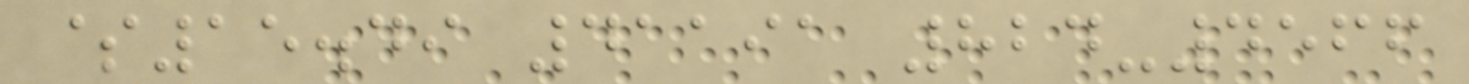$15.49 41191 824-4566
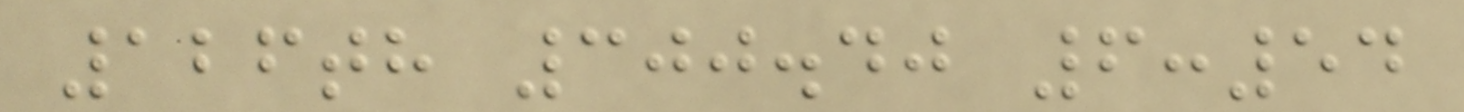126th 300.40 6:54
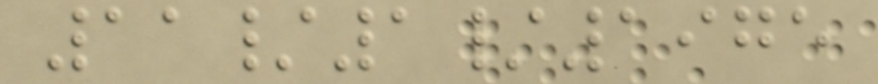11/1/1975
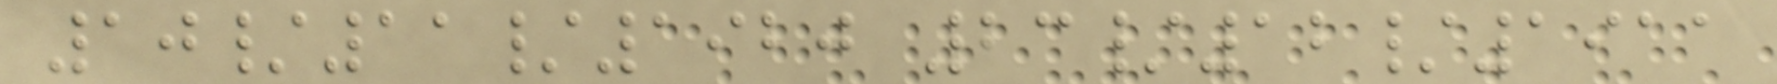10/11/1920 23/12/1911
